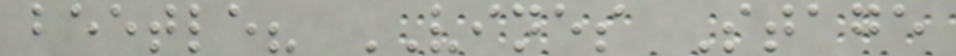beetle? VINES Stage
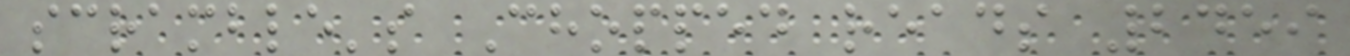scramble's Chopped reads 2459
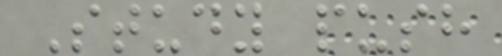Study push
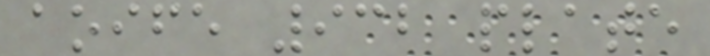aoife 932 plate
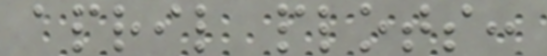april plots:
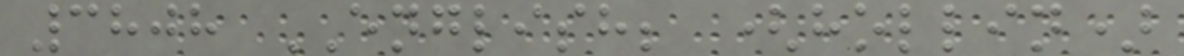3808 ENGLISH; (hollin)
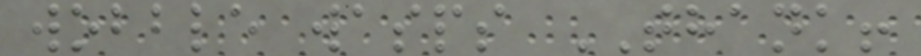wobble wasps THANK!
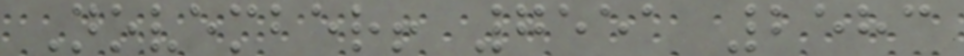November! 7551 2583
